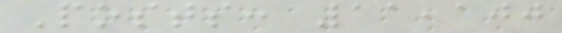Posts: 11,100
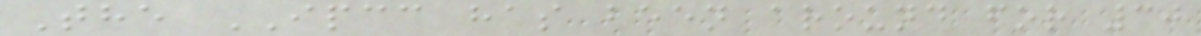The IPCC has been around for 30
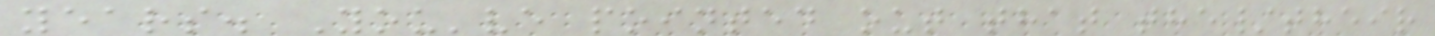years. You've pointed out that the/their
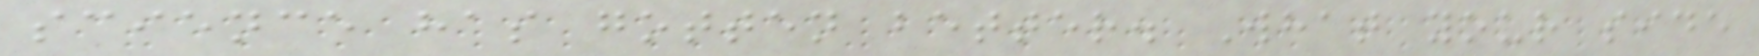science has gotten better. What your side
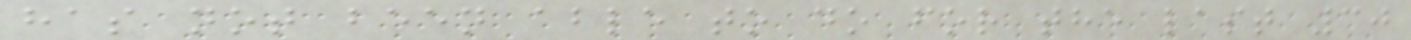has not been able to do for the last 30
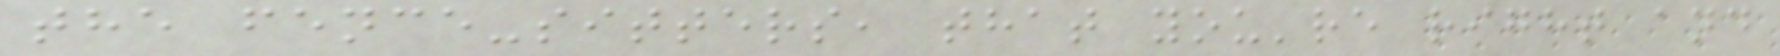the fence-sitters, that you're right and
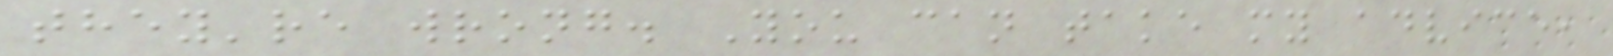they're wrong. You can take my advice,
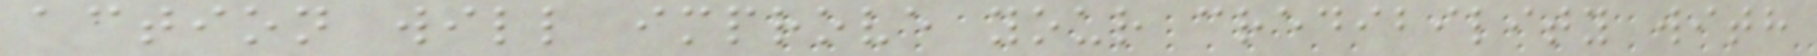action will improve your credibility with
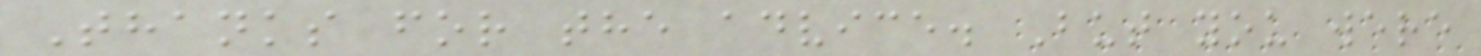Thanks for the advice. But you were
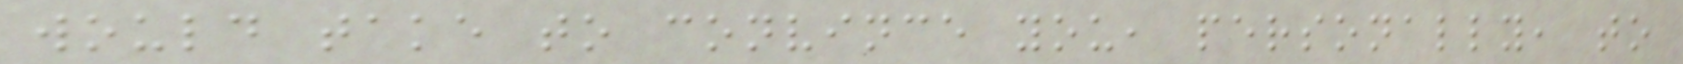would take to convince you, personally, to
